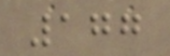177
